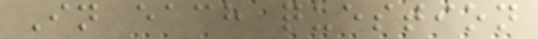In each question
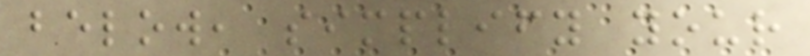below, simplify your
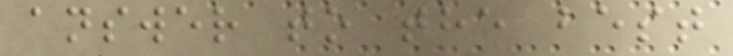answer to the best
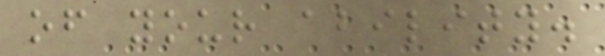of your ability.
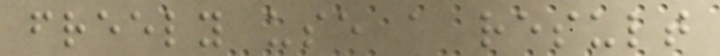freely use a result
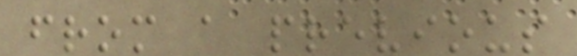from a previous
